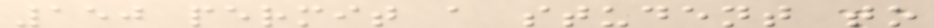150 permit a student to
